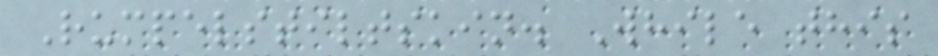Rumpelstiltskin. While this
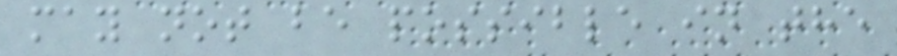may not be possible in the
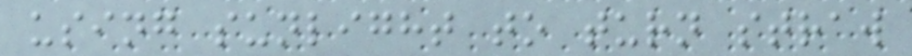using sunlight to turn straw
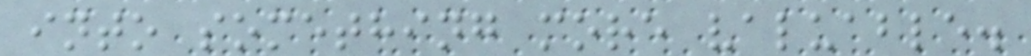into something more valuable.
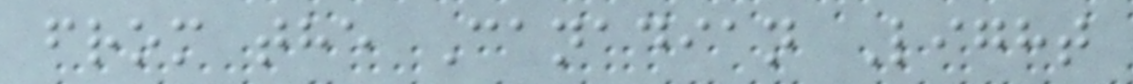from the Canadian Light
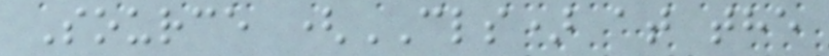Source (CLS) at the
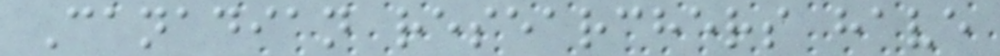Canadian researchers have
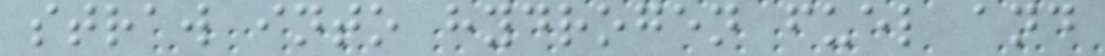straw into hydrogen fuel and
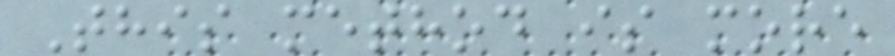This method is more
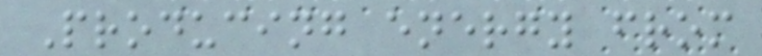Producing energy from
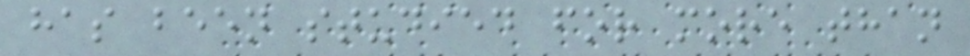has been studied for more than
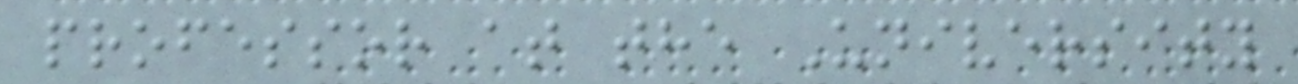professor at the University
